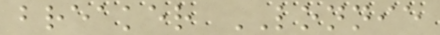breaker LONNIE
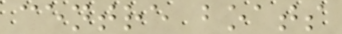centre boats
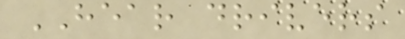HEAR drivers
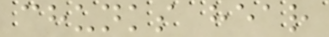chunks hear
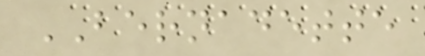BERNADETTE
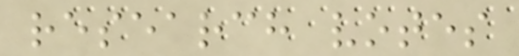research votes
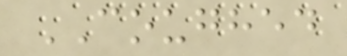COUGHED
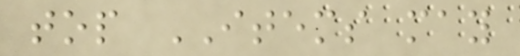top ITEMS may
